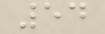54
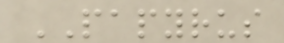PAPYRUS
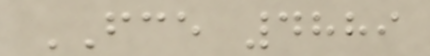FCE 4889
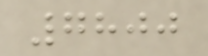7800
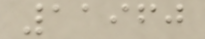11960
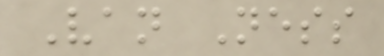Van Ness
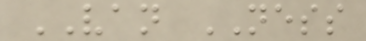VAN NESS
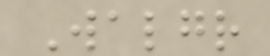Walgr
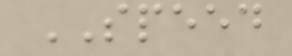SPEED
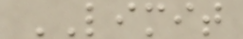LIMIT
